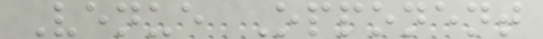Venue Opponent
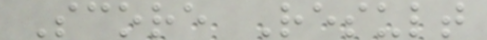Score Result
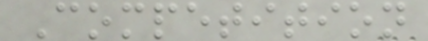Competition
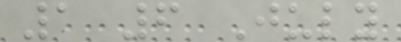1 6 July
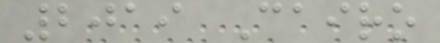2019 Cairo
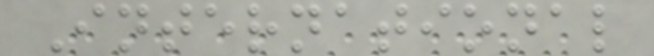International
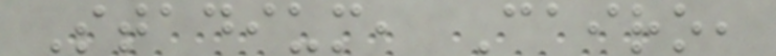Stadium, Cairo,
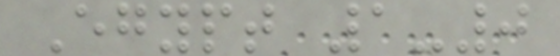Egypt 1-0
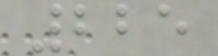225
